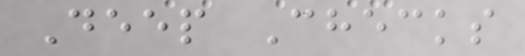Deep Checks
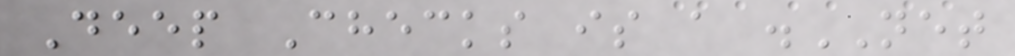Deep Checks is a .NET
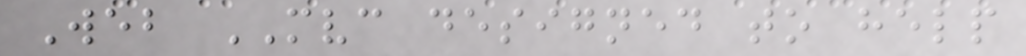Web MVC designed to help
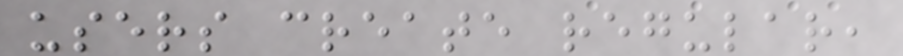users create regular,
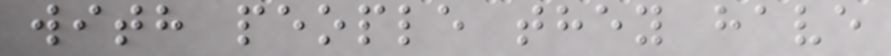with people they have
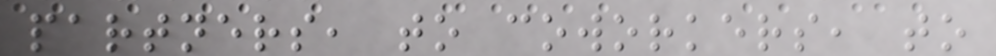partners, to coworkers, to
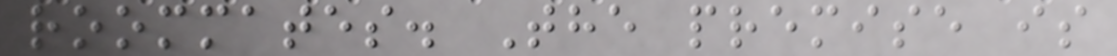roommates. The premise is
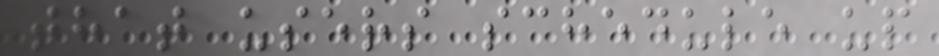that users schedule up
